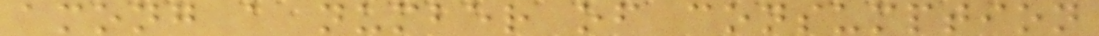among a number of consumption
